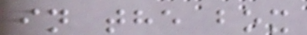in the box
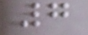7
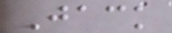Jack
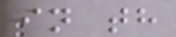in th
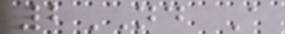2ND A
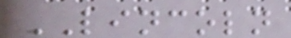LINCOLN
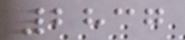2837
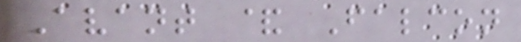Avant & Falcon
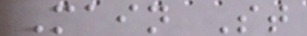Main St
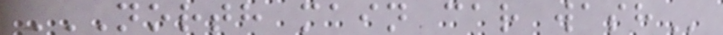NORTH MAIN CAR WASH
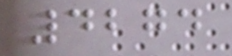4274
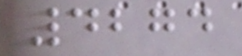4274
